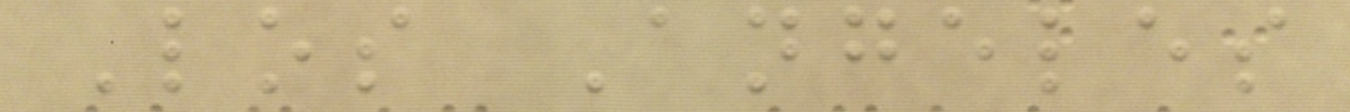Los Angeles
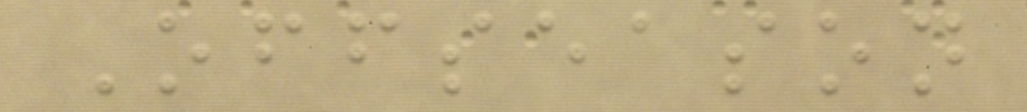Offseason
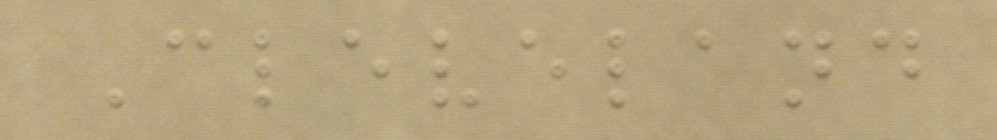Cleveland
